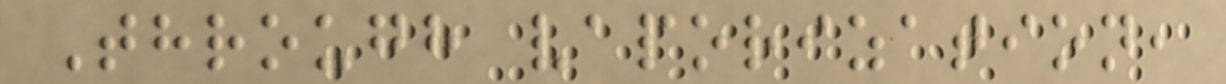Through vaporization,
